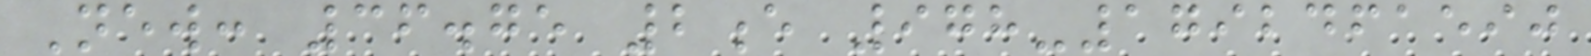New: 36.75 2e 978-1792461590
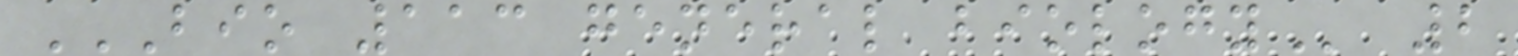BIO 113 GENERAL BIOLOGY 2
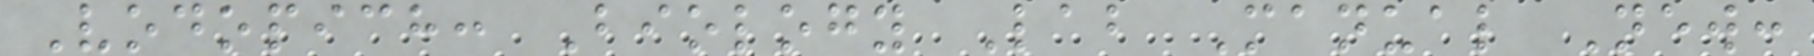Vodopich: Biology Lab Manual New:
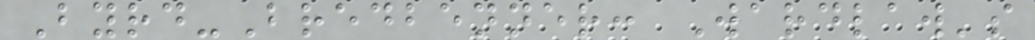Byrd-Bredbenner: Wardlaw's
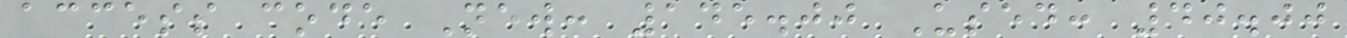access code New: 145.00 Used: 40.00
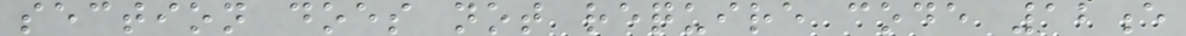section does not require code 12e
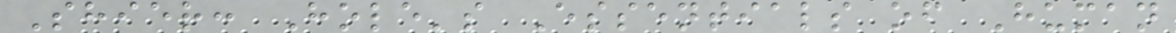Shier: Hole's Essentials of Human
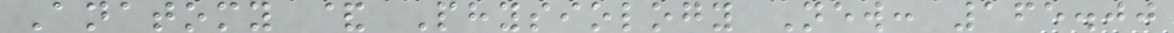Anatomy & Physiology New: 165.00
